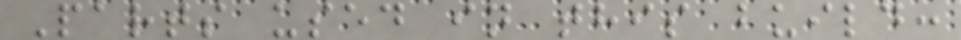Parts used in this build:
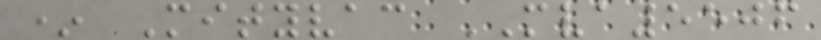* Mityvac MVA5506
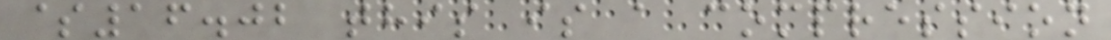$16.02 this is a compression
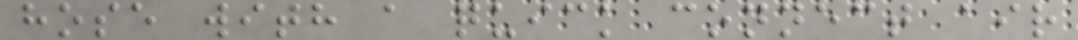hose with a quick connect air
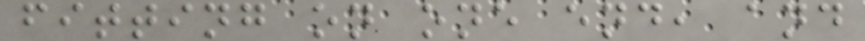fitting on one end, and
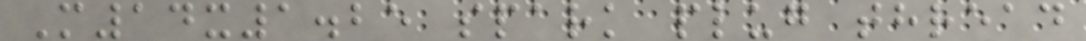M14x1.25 spark plug thread
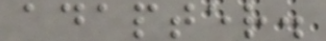adapter.
